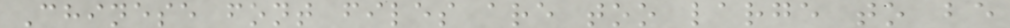Chinese font files are too large to be
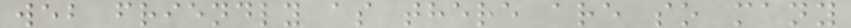web friendly as there are so many
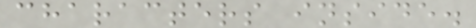characters inside.
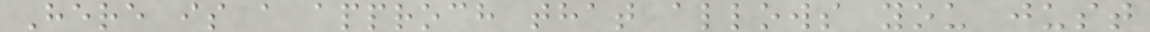Here is a approch that allows you just
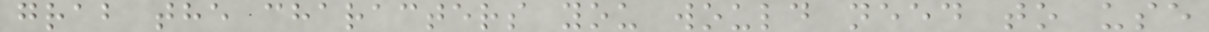grab the characters you would need to use
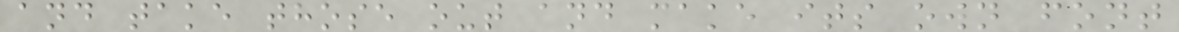and take those out and make its own font
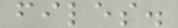files.
